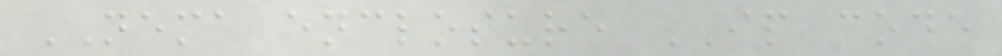NEMA enclosure IP code
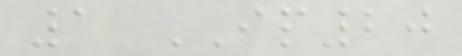1 IP20
